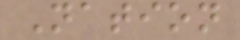Nation
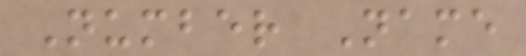Number Name
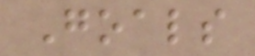Goals
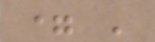= '
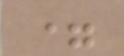=
